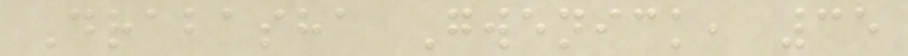Drabasha Gwenick, 35
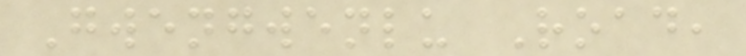Gwengwenlu Road,
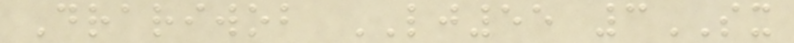Drariwob LJ55 3SX
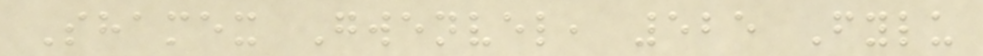Shamex Gwenvel, 525 Fylu
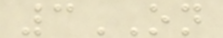3ON
